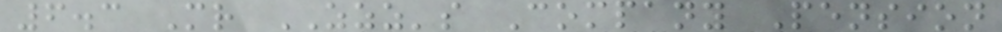6.3 Mr ZZZ's Company Pension
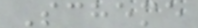Scheme
